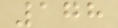178
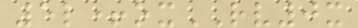5l+oxRV0x
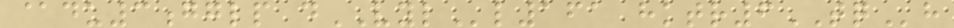@du3gglp dVYLl161 hktr6TQh
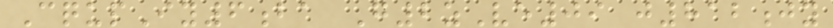CqupIy6ba G2zVe09 j812jy
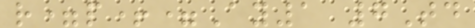r=p+=Ay1 7Td
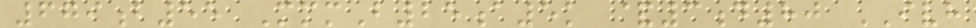679b55 MmmB25a5k &3d80 IVH
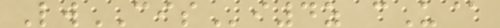LwCISi4z cU@
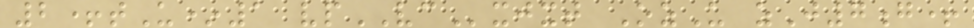2+tU*1 vpVCxjxt OzU zJ7g+
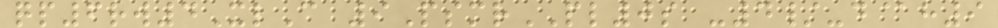qp6rw4XlC 9PsmrPL0s -4/-d@h9
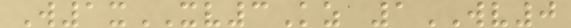W1xXV3Kz 1WV0
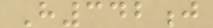H342j
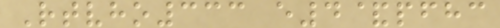Rtvho333 e4&pfhc
